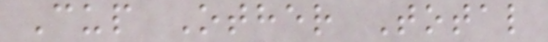Cup Other Total
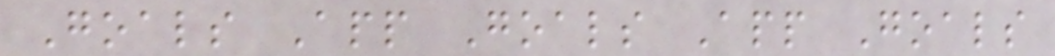Goals App Goals App Goals
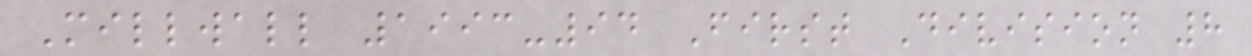Millwall 1993-94 First Division 8
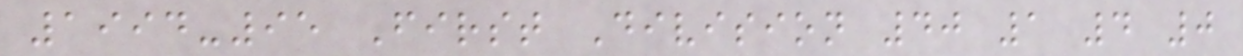1994-95 First Division 40 1 4 0
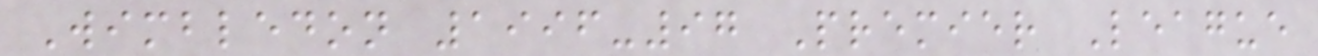Wimbledon 1996-97 Premier League
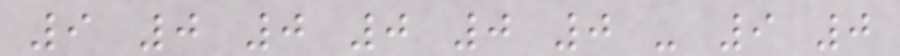9 0 0 0 0 0 - 9 0
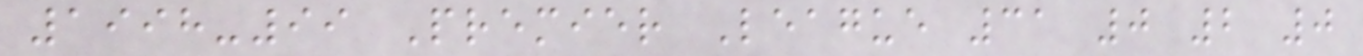1998-99 Premier League 31 0 2 0
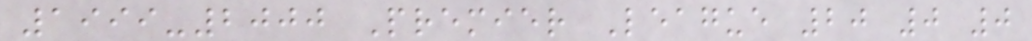1999-2000 Premier League 20 0 0
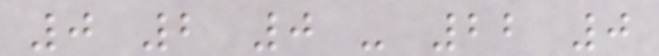0 2 0 - 22 0
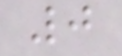0
